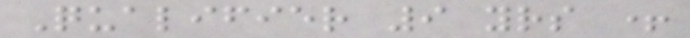Qualifier 9 yrs +
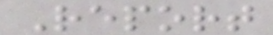Report
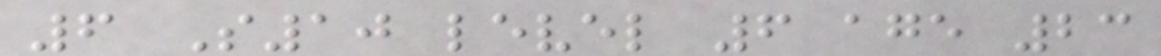6 S10 level 6 age 23
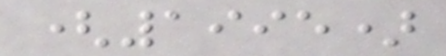(1995)
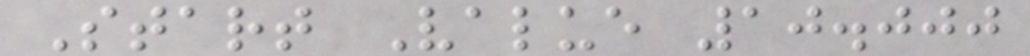Start Value 10.000
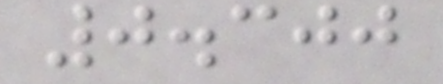0.300
